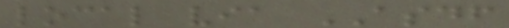local via ASDF
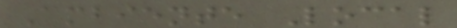Ambiente Local
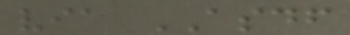via ASDF
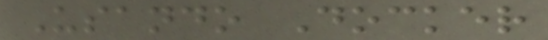Usando Docker
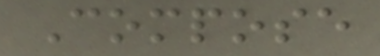Compose
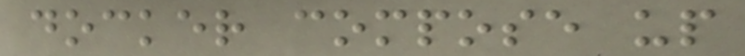docker compose up
